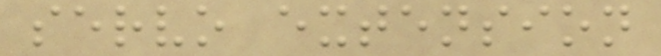servo extension
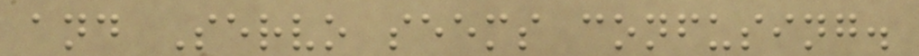and Servo seems confusing.
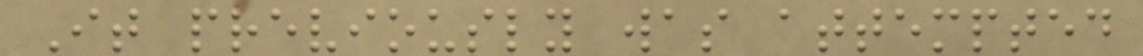It previously was attempted
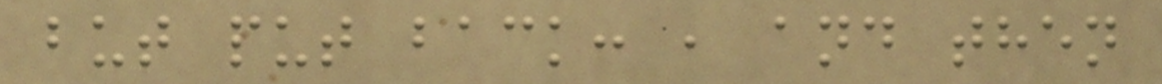but put back: , and then
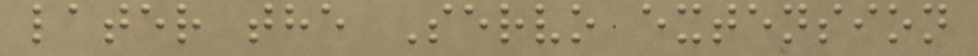later the Servo extension
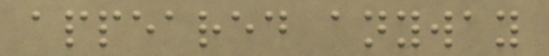appeared anyway
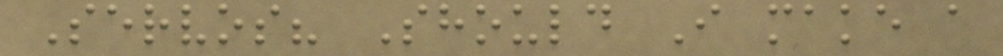Servos? Should I make a
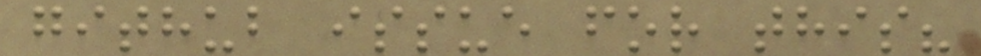github issue for this?
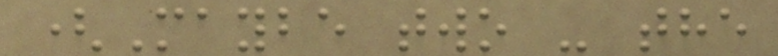(Maybe two - the
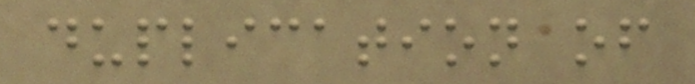duplication of
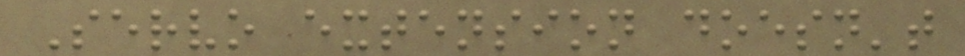Servo extension doesn't
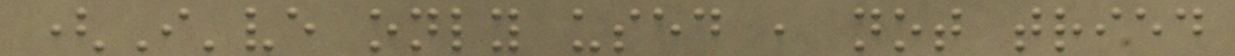(I've only used , not tried
